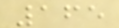165
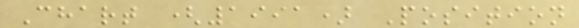Chart (1991) Position
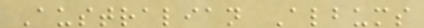Australian Albums
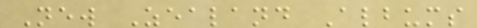New Zealand Albums
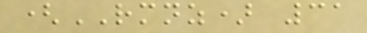(RMNZ) 31
